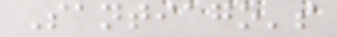Santiago's
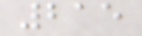215
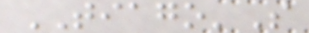TIAGO'S
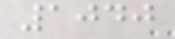1040
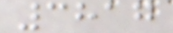3817
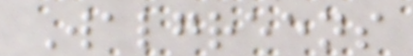Walgreens
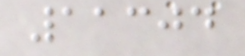11304
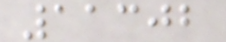11302
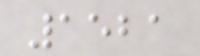1521
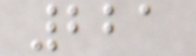221
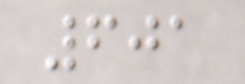601
